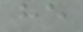he
